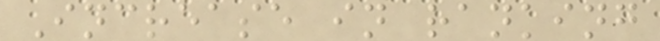Increase in ranking
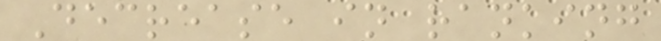Decrease in ranking
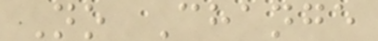No Change
